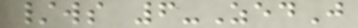/ws 6-ZedJ
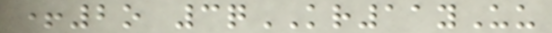+2o 3qKR11yUu
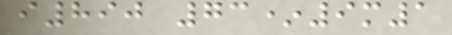i890 73*9m1
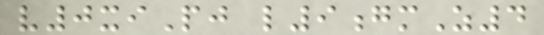v0xiPj l9gmZ4
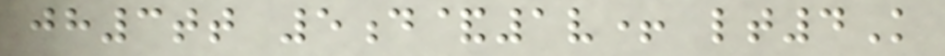jh3tt 5d&1v+ lt4K
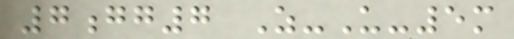7gg7 Z-U-5m
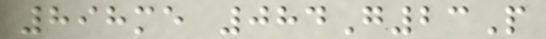898me 084G23P
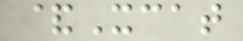&Xcat
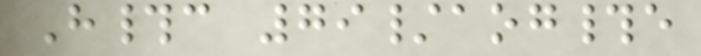H#c 79/aog#e
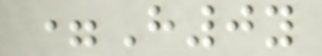=H0y
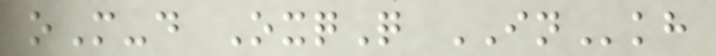oM-d OxqQ INkh
